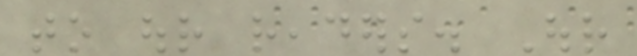to our readers. Our
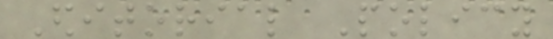Editorial Policy
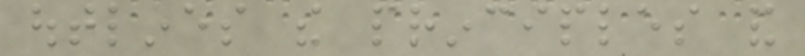outlines the principles and
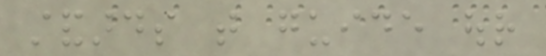standards that guide our
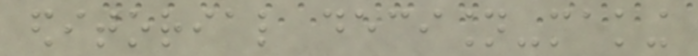editorial decision-making
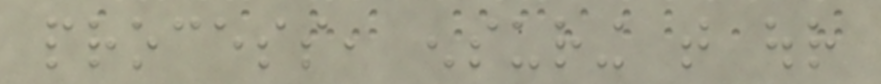process, ensuring that our
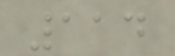114
